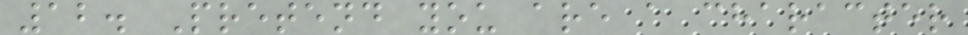12. Pretend you are a character
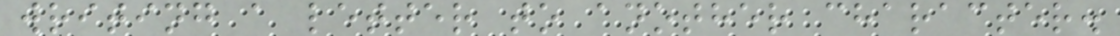writing a letter to another character.
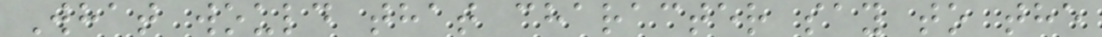What would that character say to the
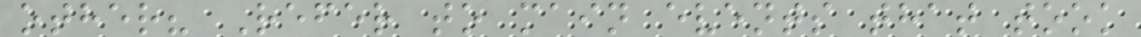other? Refer to main events that took
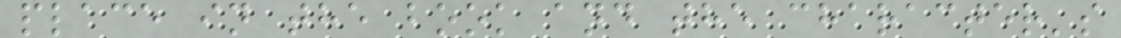place in the book and the character's
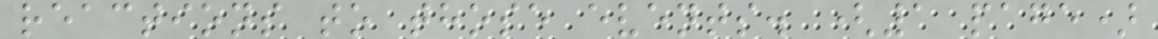reactions to those events. (1 page)
